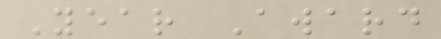Year Award
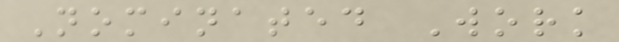Nominated Work
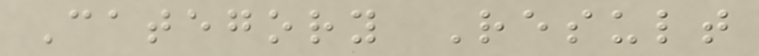Category Result
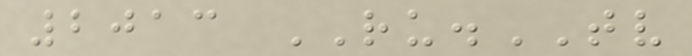2013 RU.TV
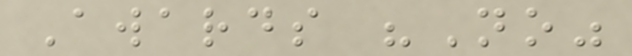Awards "No"
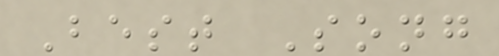Best Song
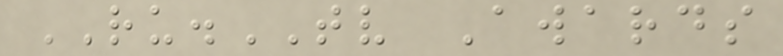RU.TV Awards
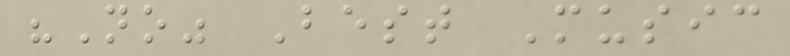"No" Best Music
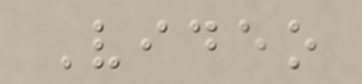Video
